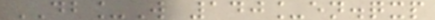DB_W 140_en.qxp
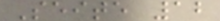Seite 12
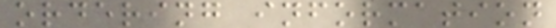ordering information
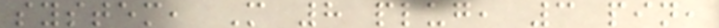system, M 8 plug, 3 pin,
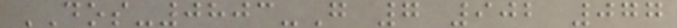DOS-0803-G 7 902 077
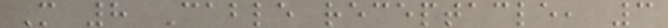M 8 Cable receptacle, 3
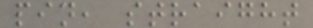pin, straight
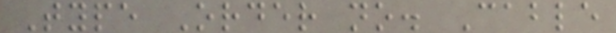Type Order no. Cable
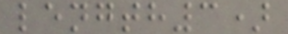length3)
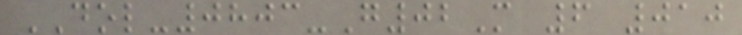DOL-0803-G02M 6 010
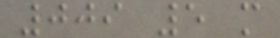009 5 m
